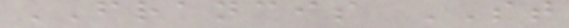FRANCIS ST
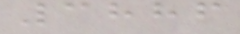3886
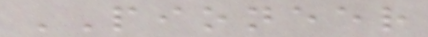PIONEER
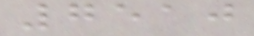7510
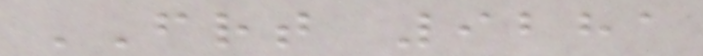FRT 9281
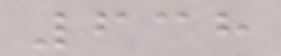638
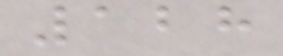128
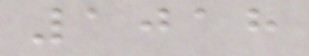1018
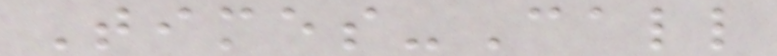Times-Call
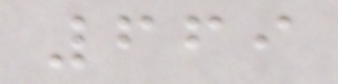669
